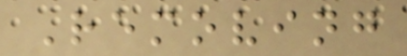Removing
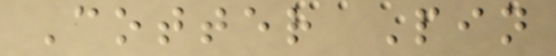Cotter Pin
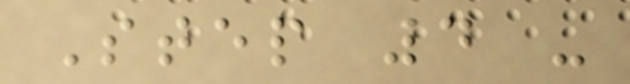Step 4 -
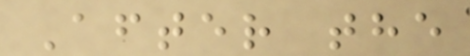After the
